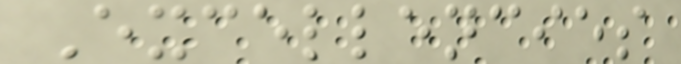Excellencies
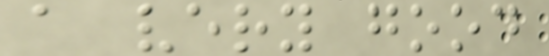a very good
